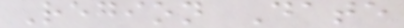Region Date
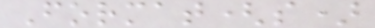Format(s)
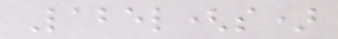Label(s)
